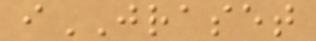iJRASET
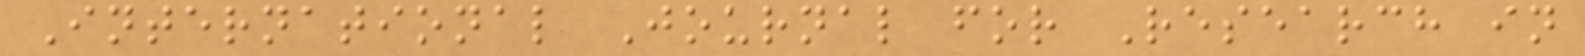International Journal for Research in
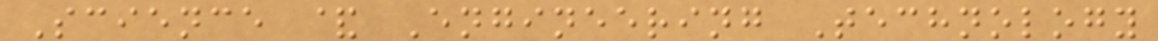Science & Engineering Technology
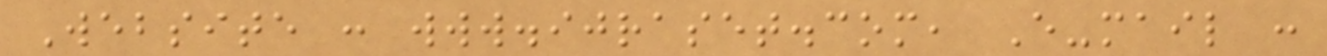Website : www.ijraset.com, E-mail :
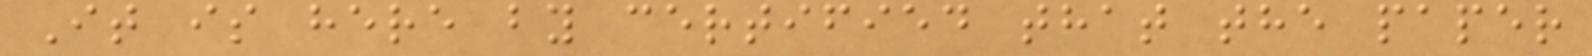It is here by certified that the paper
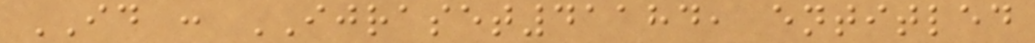ID : IJRASET41184, entitled
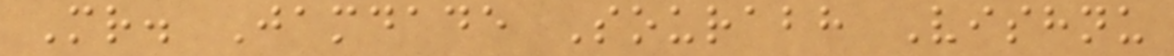Mr. Jamdade Sourabh Vishnu
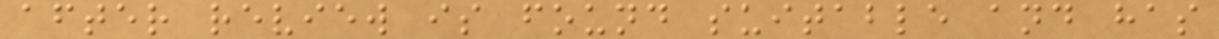after review is found suitable and has
